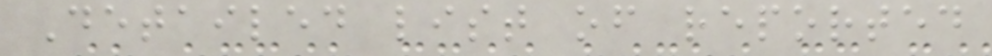Detailed list of reported
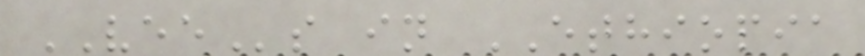VEEs in ETHIOPIA
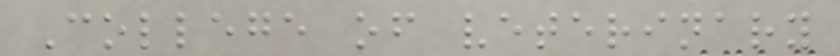College of veterinary
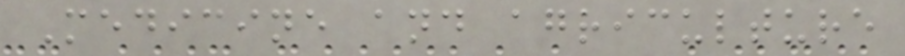Medicine and agriculture
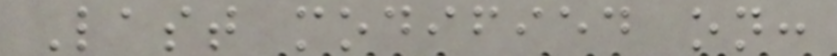Last modified on:
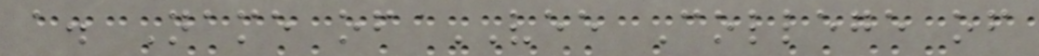a. Name of VEE College of
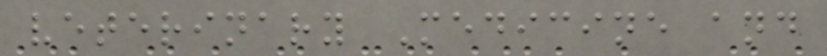veterinary Medicine and
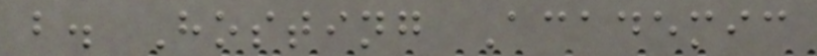b. Hosting Academic
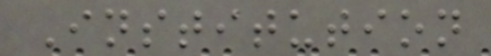Institution
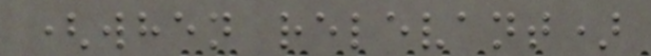(when relevant)
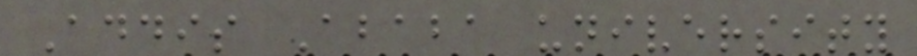Addis Ababa university
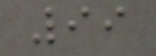99
